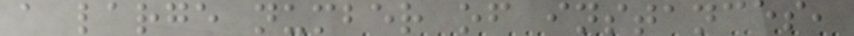a large number of instances,
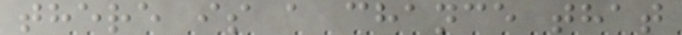there is a chance that
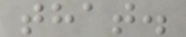that.
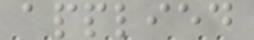applied
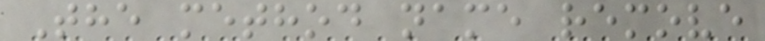The method name remove
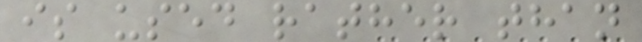is used rather than
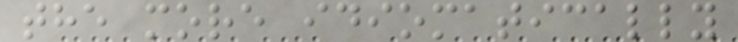the more idiomatically
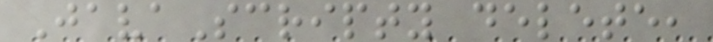JavaScripty delete,
